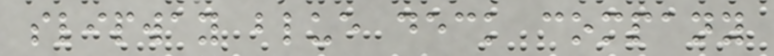slipway blue deck company
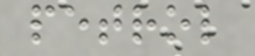petrol
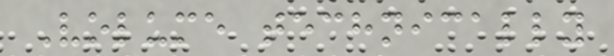Volume technically
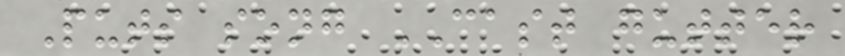Puts song CAST gutter
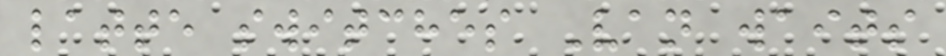latte switches Van waits
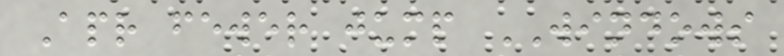Apr fewer jump WINDOWS
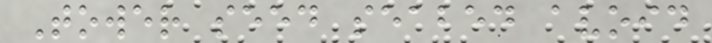Tower seed seabed avoid
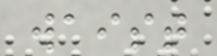waist
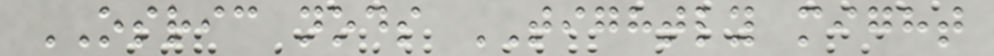OSRIC nods TIGHTLY might
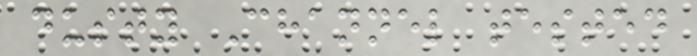dusty Channel tested
